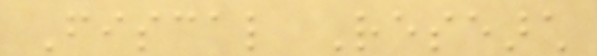Fiscal Research
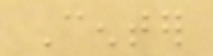Center
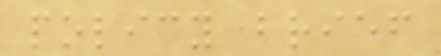policy brief
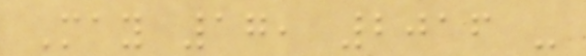May 17, 2016 -
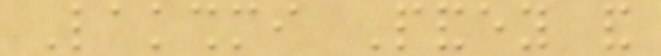Lakshmi Pandey and
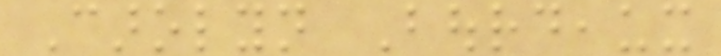Carolyn Bourdeaux
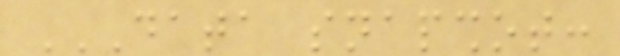DATA SNAPSHOT:
